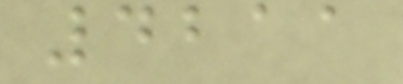4211
